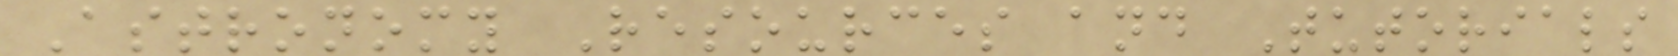Astronomy Resources and Tutorials
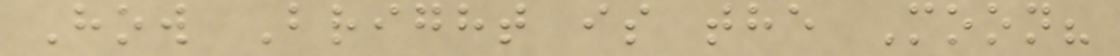How Bright is the Moon?
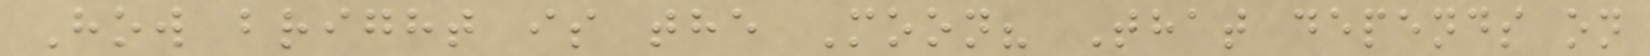How bright is the Moon? That depends on
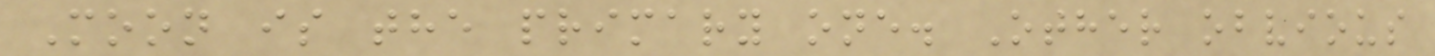Moon is the primary one. Other obvious
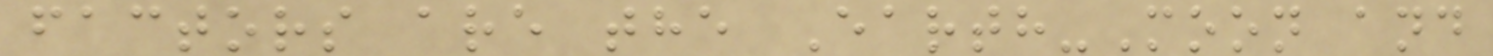factors are the Earth-Moon and
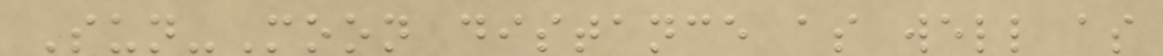Sun-Moon distance as well as
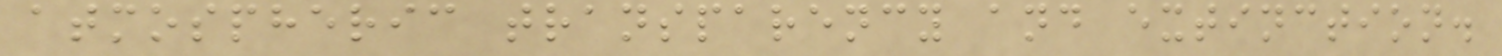atmospheric transparency and extinction.
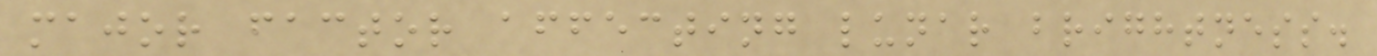major factor affecting lunar brightness.
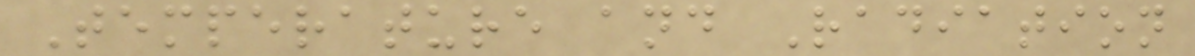Temperature and Radiation
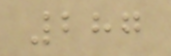287
